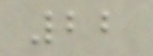22
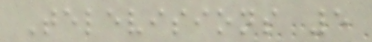Televisions 5
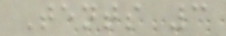Tents 3
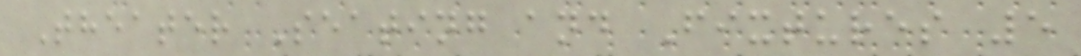Theater Seating and Fixtures 5
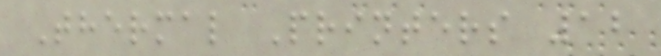Thermal Printers 12
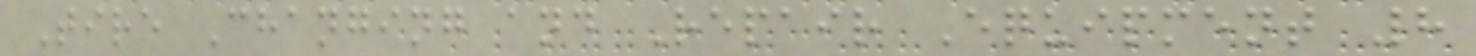Tire Changing and Repair Equipment 8
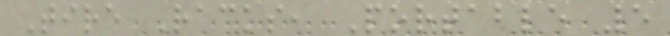Tire Racks, Portable 5
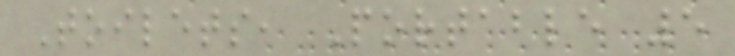Toilets, Portable 5
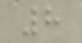8
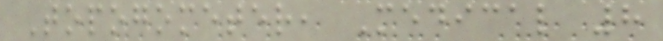Topogometer, Medical 8
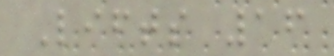Lifts 16
